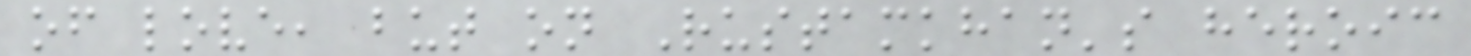of love, but on Rustamkhan's heroic
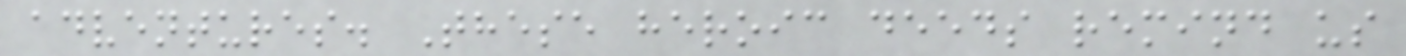adventures. These heroic deeds remind us
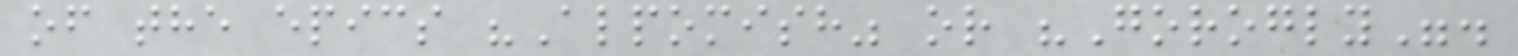of the epics "Alpomish" or "Gorogly".
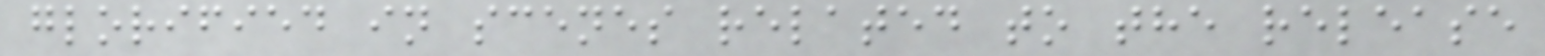glorified in scenes related to the release
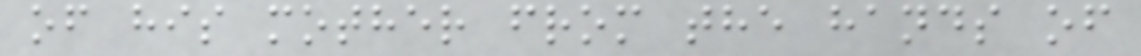of his mother from the hands of
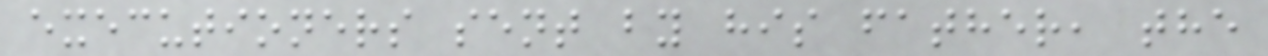executioners sent by his father, the
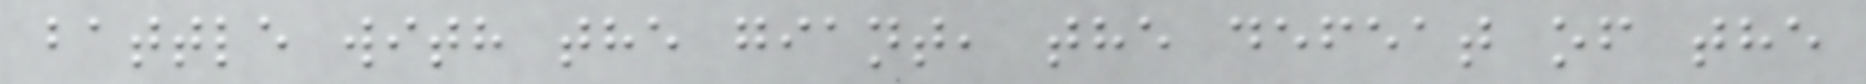battle with the giant, the defeat of the
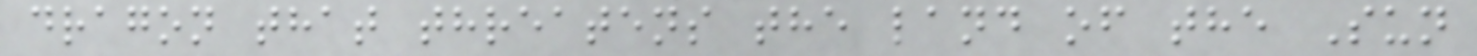dragon that threatens the land of the Sun
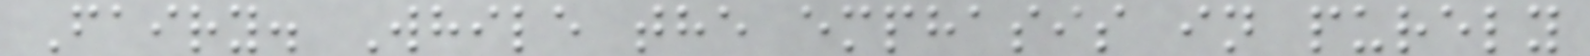Fairy. While the emphasis in purely
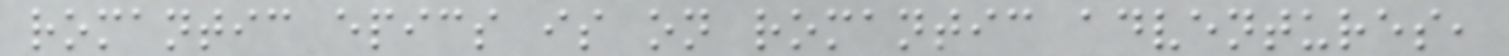romantic epics is on romantic adventures,
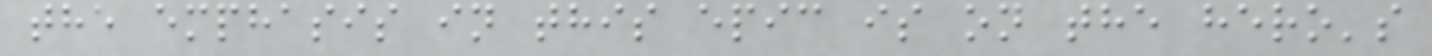the emphasis in this epic is on the hero's
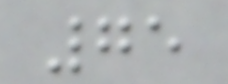75
